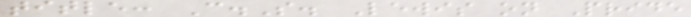title: C.S. Lewis on Pride
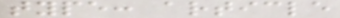type: article
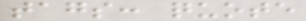tags: quote
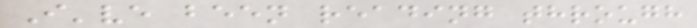I've been reading through
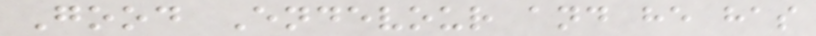Good Endevour and he has
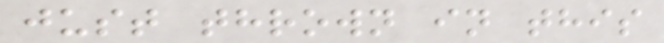just thrown in this
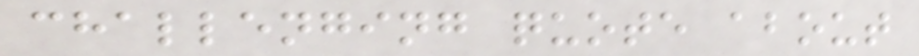challenging quote about
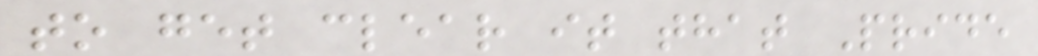to get clear it that Pride
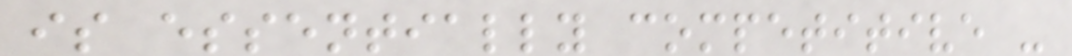is essentially competitive -
